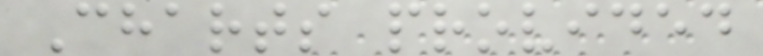Charts provided
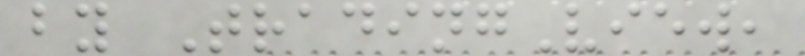by TradingView,
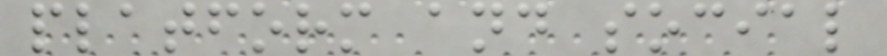platform and social
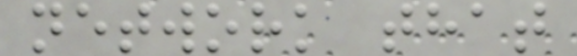network that
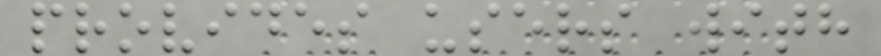provides users with
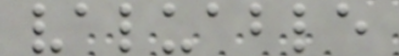valuable
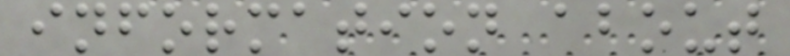information about
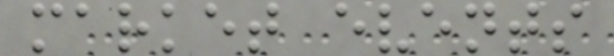market events
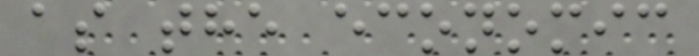as the economic
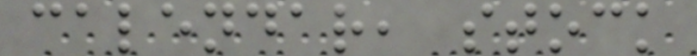calendar, stock
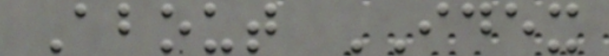About IDEX
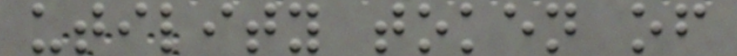utility token of
